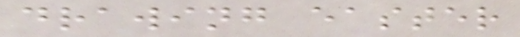drawing easter
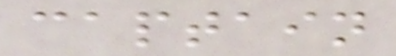captain
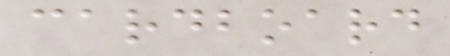cardboard
